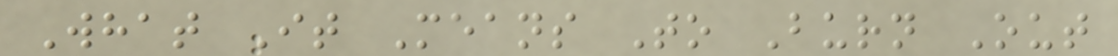What It Means To Burn Out
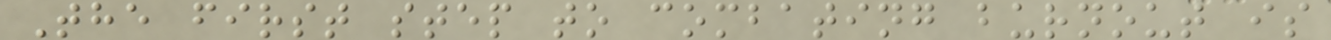The first step to combating burnout is
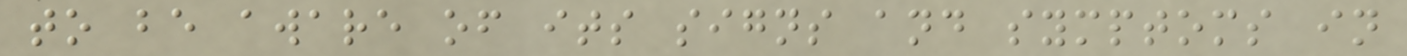to be aware of its signs and symptoms in
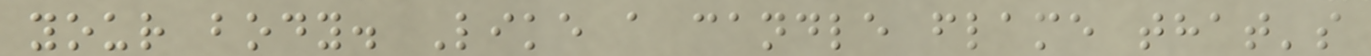your body. Like a candle flame that's
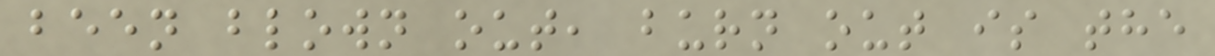been blown out, burn out is the
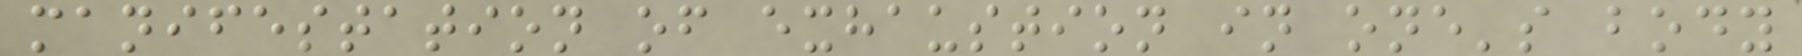manifestation of exhaustion in one's body
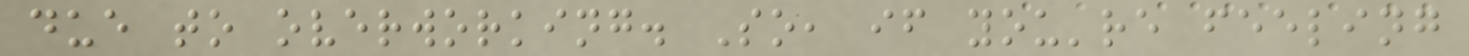due to overworking. So, if you're feeling
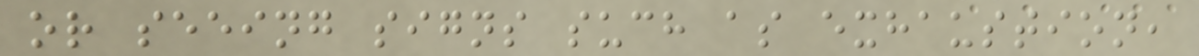or seeing signs such as exhaustion,
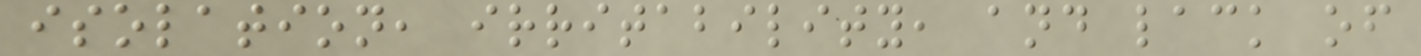isolation, irritability, and lack of
